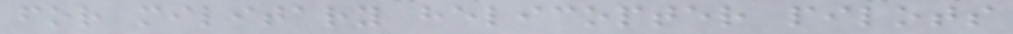for military helicopter pilots
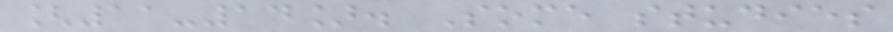[11-14]. Some studies
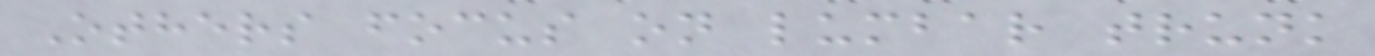Others focus on lumbar trunk
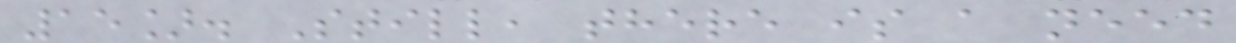15]. Still, there is a need
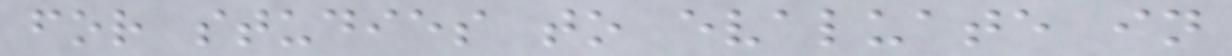for studies to evaluate in
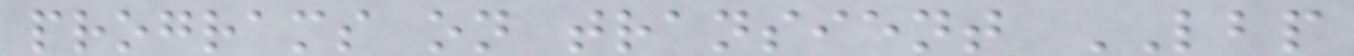programs on transient LBP
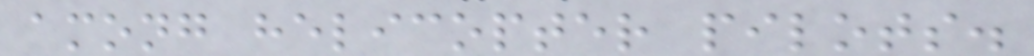among helicopter pilots.
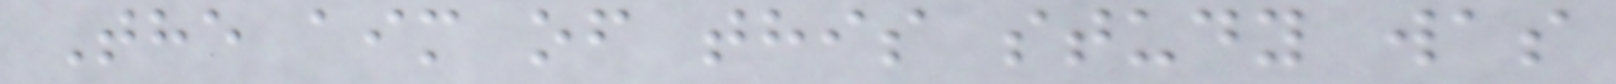The aim of this study was
